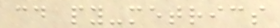cd py-metrics
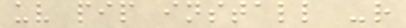uv pip install -r
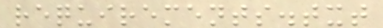requirements.txt
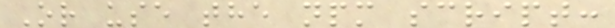Or use the npm script:
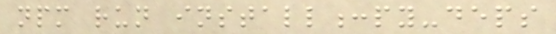npm run install:py-deps
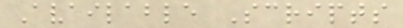Available Scripts
